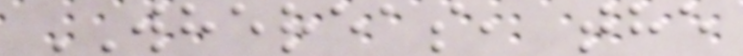WHEREAS, the
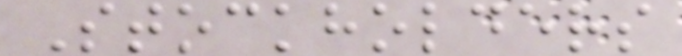Stockholders
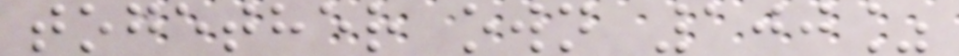together own 100%
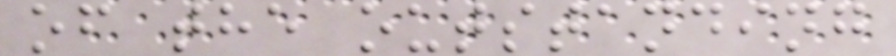of the outstanding
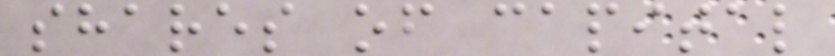shares of capital
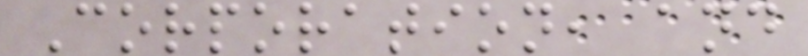Corporation, and
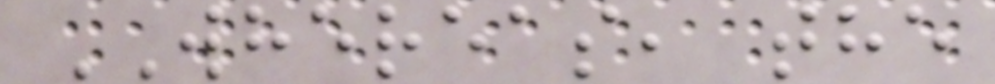WHEREAS, the
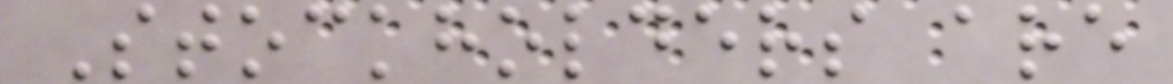Stockholders are
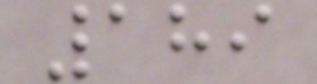189
